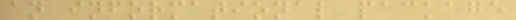an informational package
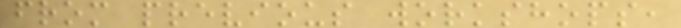from previous workshops,
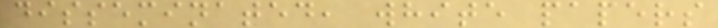disseminated, white papers
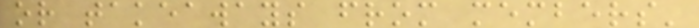or takeaways from members'
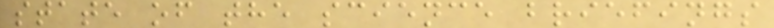state of the science briefings
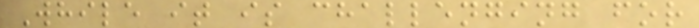While it is challenging for
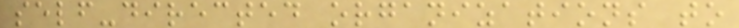self-directed organizations to
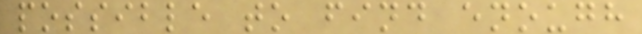possible to find enough
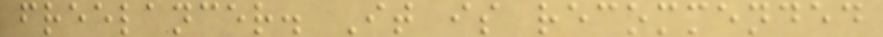freelancer. It is recommended
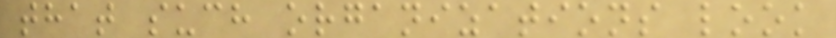that such organizations look
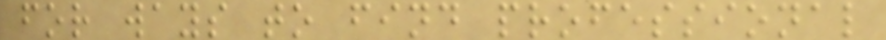for ways to find professional
